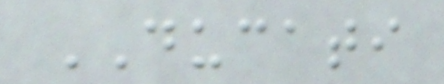DUCATI
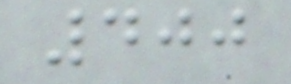400
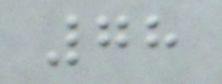78
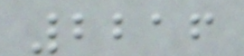2216
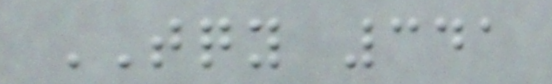TQY 341
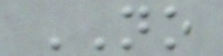NO
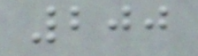200
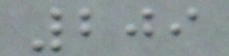209
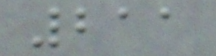211
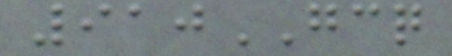910GCQ
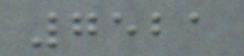7521
